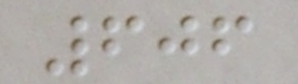606
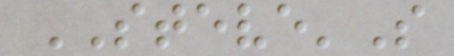STEVE'S
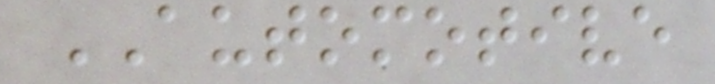AUTOMOTIVE
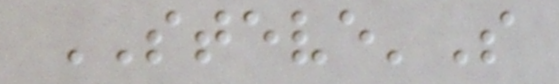STEVE'S
